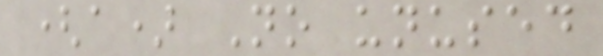(a) No unused
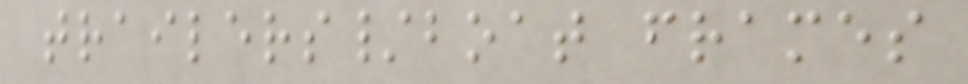trailers/boat frames
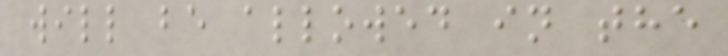will be allowed in the
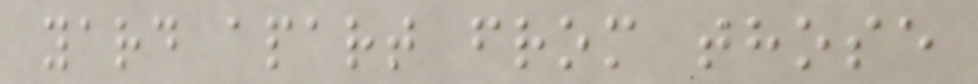yard apart from those
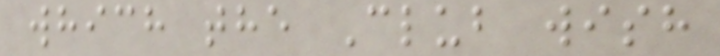which the Club wish
